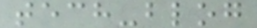tech-blog
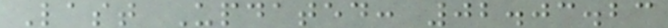Last Updated: 02.03.23
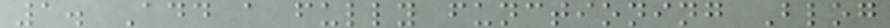1. Add a fully functioning Blog
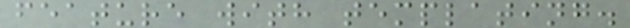feature with templating.
